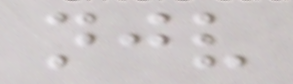njv
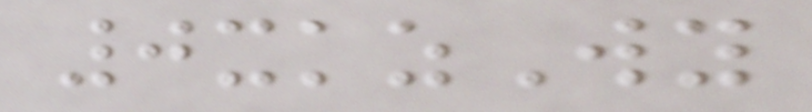0xkzWy
